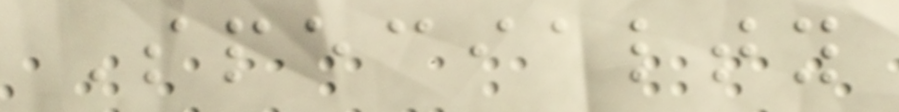Specialty
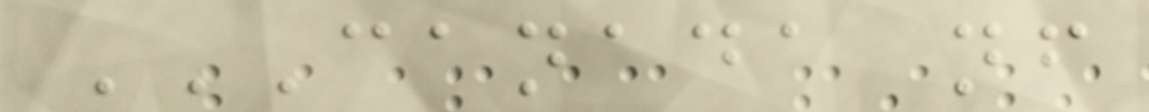CANADA NF
